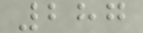287
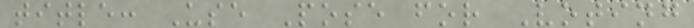title: Use Pose for Voting
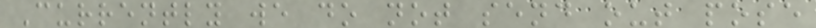Currently we do not send out pose
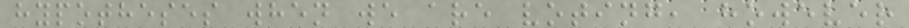hypotheses when we are voting, however
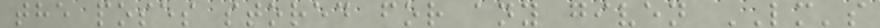the poses stored for any given LM's
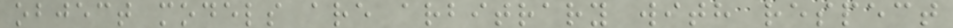object models are arbitrary with respect
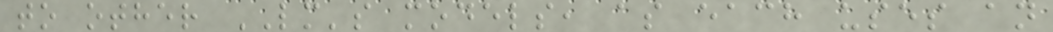to other LM's models, as each uses an
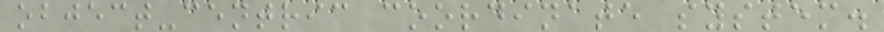object-centric coordinate system.
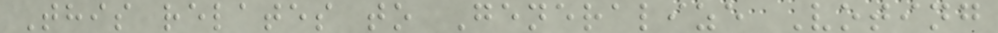This relates to Generalize Voting
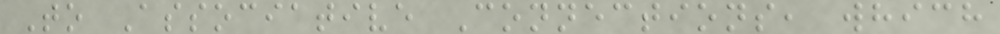To Associative Connections, which
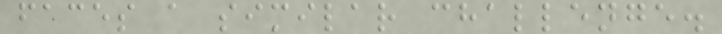faces a similar challenge.
